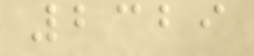2329
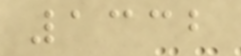1332
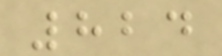824
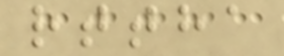rttha
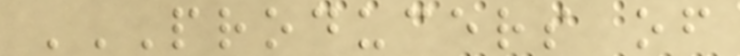PRODUCERS OF
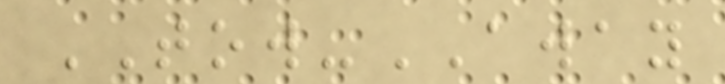TOW-AWAY
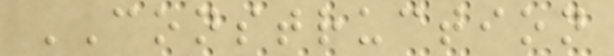CONSTRUCTION
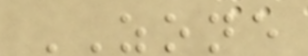ZONE
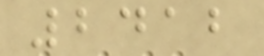2412
